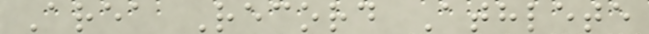Area Record Athlete
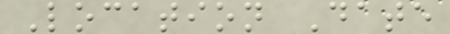Location Date
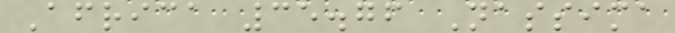Africa 35.76 Nassima
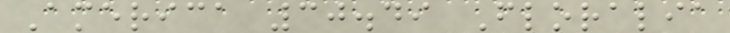America 30.49 Floralia
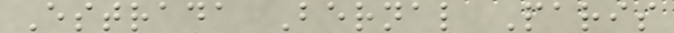Estrada Bernal Paris
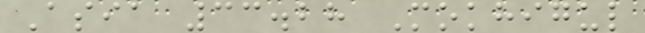Asia 33.28 Mokhigul
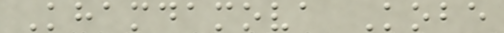Khamdamova Kobe
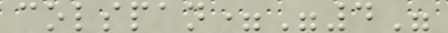colspan="4"
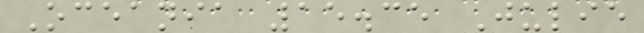Oceania 15.35 Julie
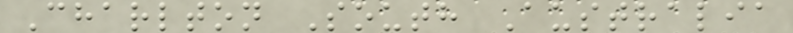Charlton South Australia
